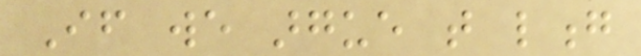If we argue that long
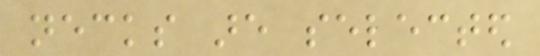necks are selected
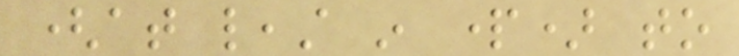(at least in part) to
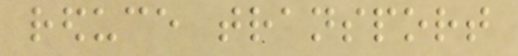reduce transport
